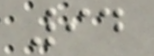94
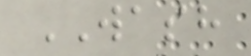WASH
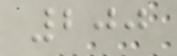200
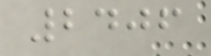2406
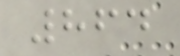864
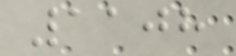1108
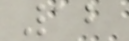12
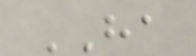HA
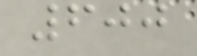600
